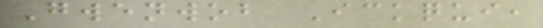Gwenwob Ickqui,
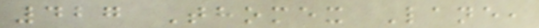427 Thomex Lane,
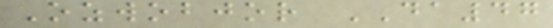Ozwobjor DA47
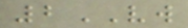2VW
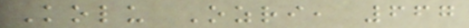Kolu Ozri, 667
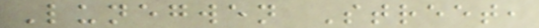Lunegwen Street,
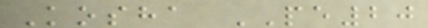Kosha PE20
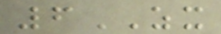6ZX
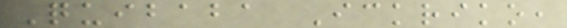Quibaba Ickriko,
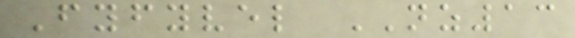Fyfyvel NZ13
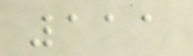111
